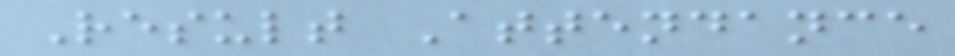Result Attendance
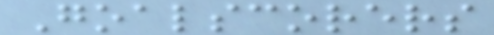Goalscorers
